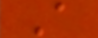A
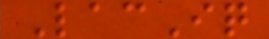LacIq
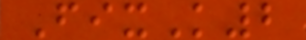FixK2
